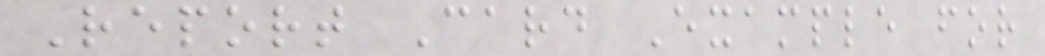Report Card Example for
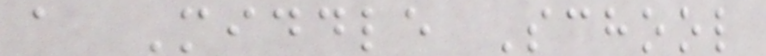a Middle School
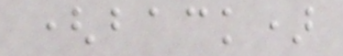(back)
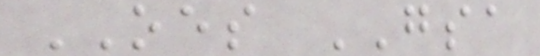OES GSA
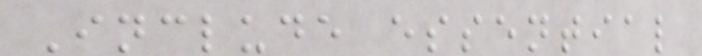Include essential
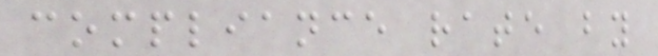compliance rate by
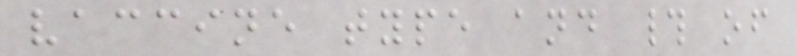vaccine type and # of
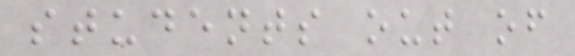students out of
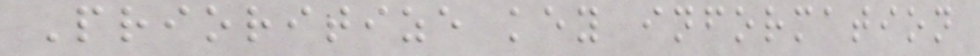Prioritize key information
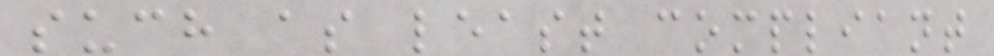such as least compliant
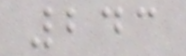243
